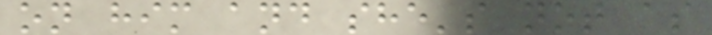on him and she's not as
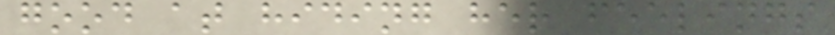good at hiding her feelings
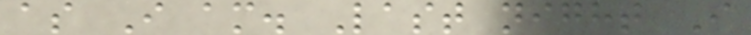as I am. Last night I
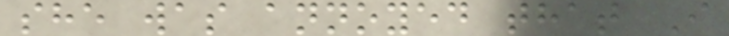she was annoyed that I
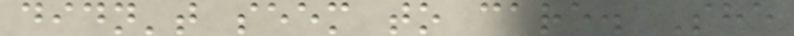didn't seem to care. She
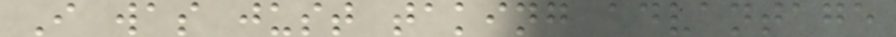I was just taking advantage
